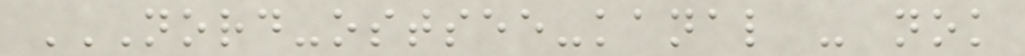NORD-OSTSEE-KANAL - NOK
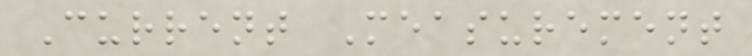Current Measurement
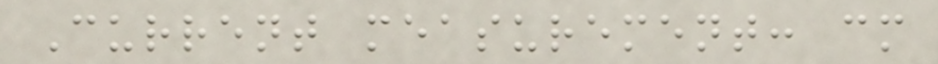Current measurement: cm
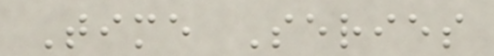Time Series
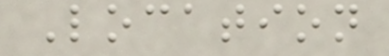Location
